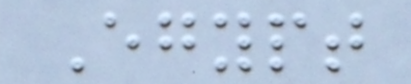Egypt
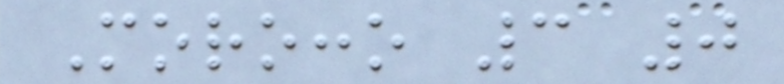Morocco 3 0
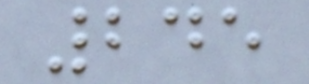245
